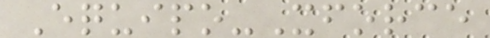Equipo-Xforce
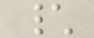\
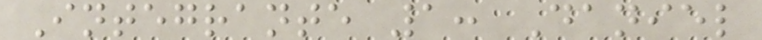Integrante 1: Daniel
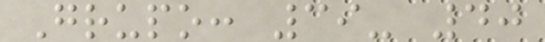Grupo: 39- 40
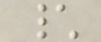\
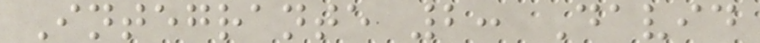Integrante 2: David
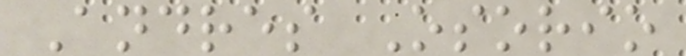Andres Osorio
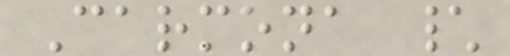Carmona \
